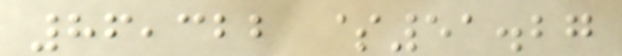86,322 $51.27
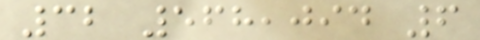32 568,094 6
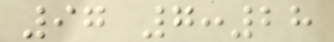97 7:28
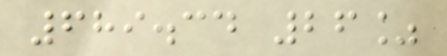689.34 26%
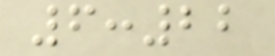6:22
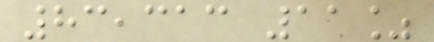83,313 11%
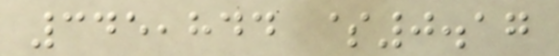345,844 $0.17
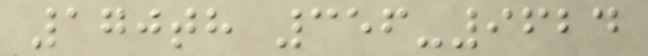170th 356-9624
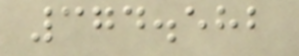374.582
